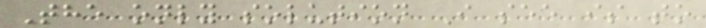The only solution I see is to
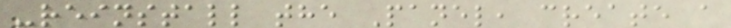-reinstall the Panel, create a
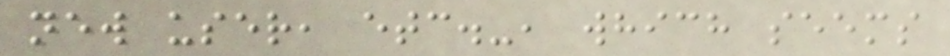new user, etc.-, which seems
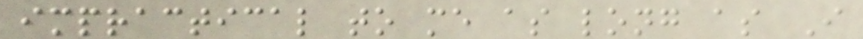impractical to me as long as I
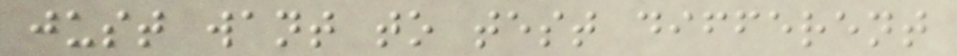just want to test different
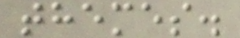themes.
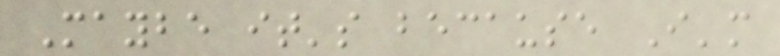Maybe it's because I'm
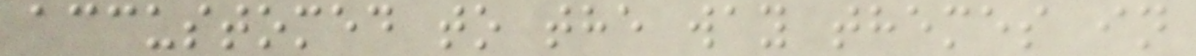accustomed to the way themes in
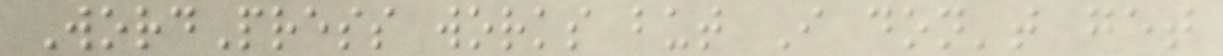WordPress works but I don't get
